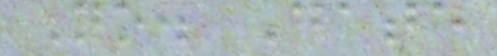No. Date
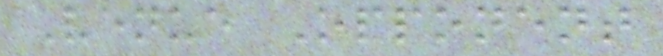Venue Opponent
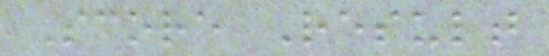Score Result
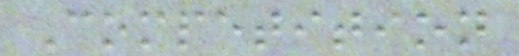Competition
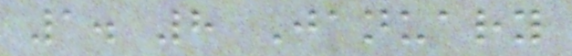1. 8 January
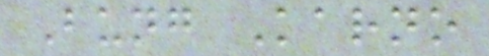Bung Karno
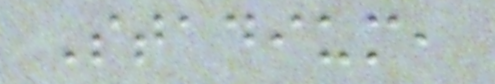Stadium,
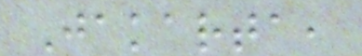Jakarta,
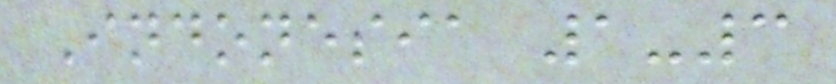Indonesia 1-3
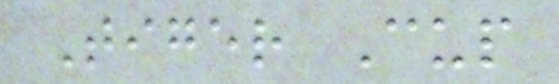Tiger Cup
